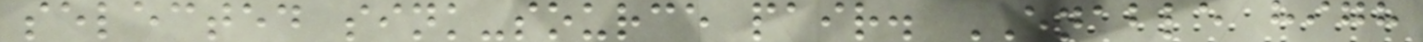selected sink-source pair. ENABLE high
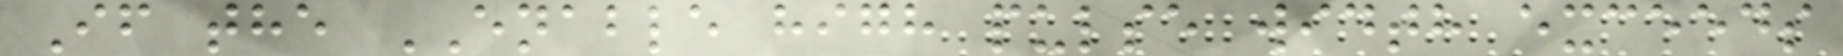If the ENABLE high pulse width exceeds
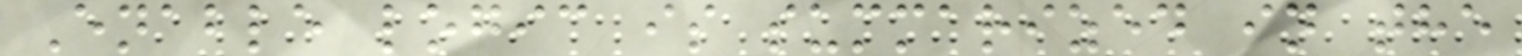Enable logic is summarized in the
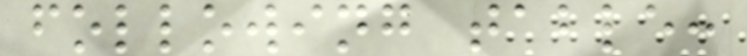following table:
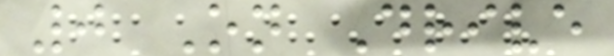0 On Drive
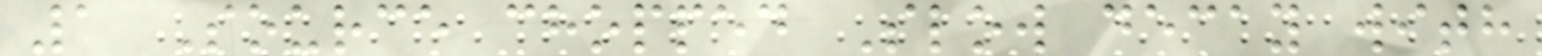1 Source chopped Slow decay with
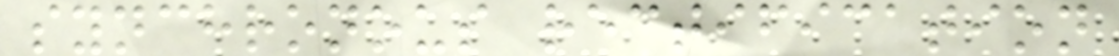synchronous rectification
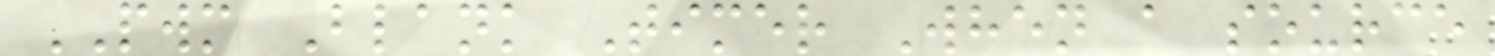PWM Blank Timer When a source
